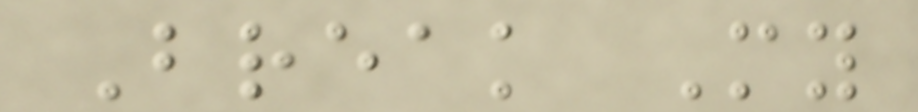Break My
